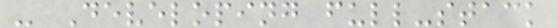- Developing full-stack
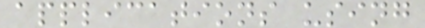applications using
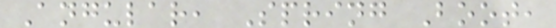Angular, Spring Boot,
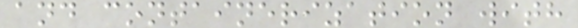and containerization with
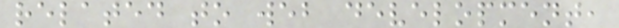related to web development,
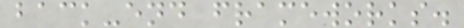back-end frameworks.
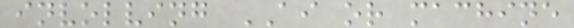involving AI or machine
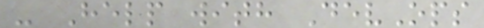- Help with DevOps
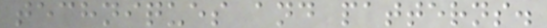techniques and patterns.
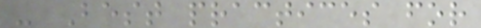- Best practices for
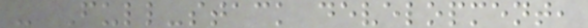- Full-stack development,
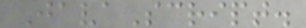JavaScript.
